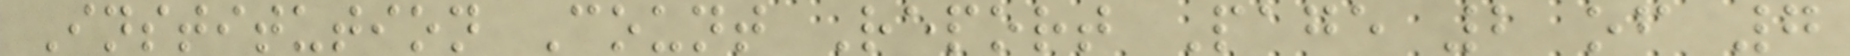Institution Count Report Page 2 of 7
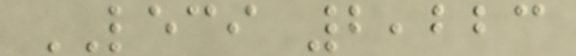LECI 2,223
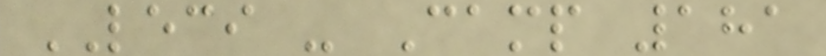LECI - Camp 181
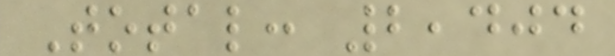Total: 2,404
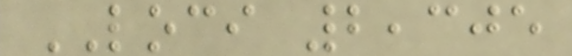LOCI 2,305
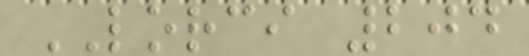LORCI 204
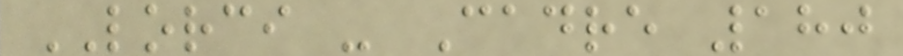LORCI - Cadre 180
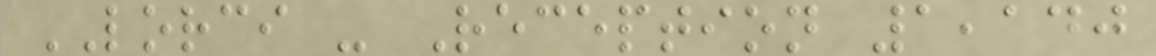LORCI - Reception 1,140
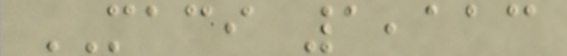MACI 1,113
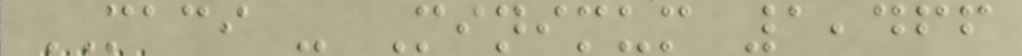MACI - Minimum 1,466
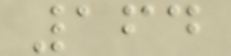164
